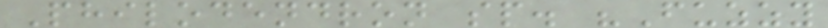Philodendron sp. "Fuzzy
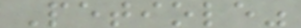Petiole"
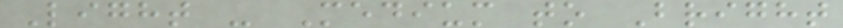Light - Medium to Bright
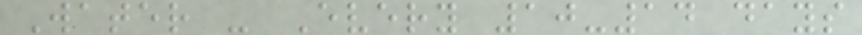Water - Every 10-14 days
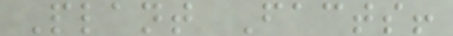Plant Facts!
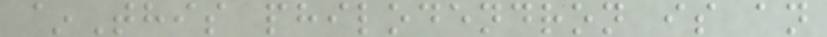~This philodendron is an
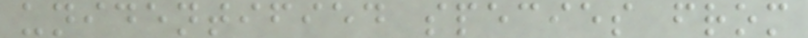unidentified species from
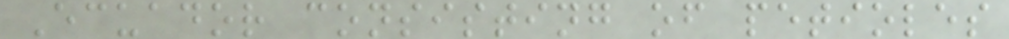Ecuador consisting of petioles
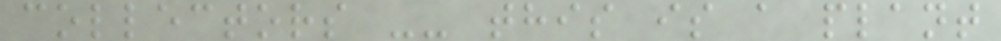collectors -- this is a plant
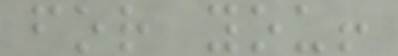for you!
